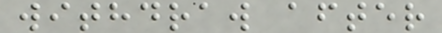withdraw after
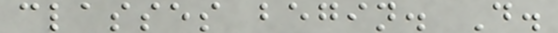classes begin. D.
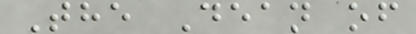The Dean of
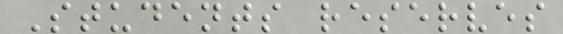Students reserves
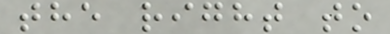the right to
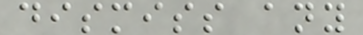dismiss any
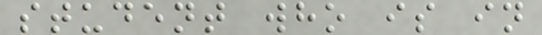student who is in
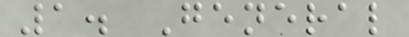1. General
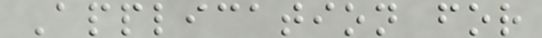Application for
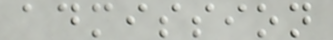admission
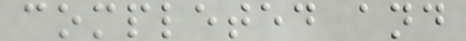completed and
